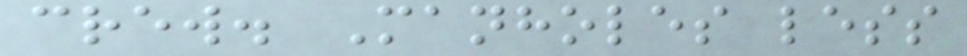crew. Manholes less
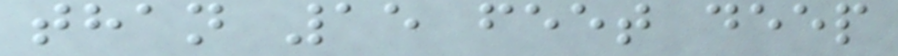than 15 feet deep
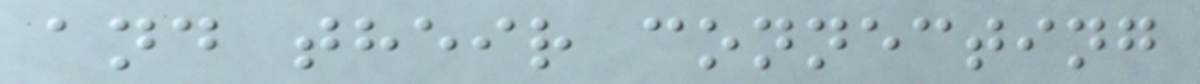and their connecting
